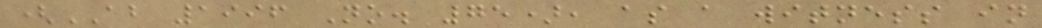(AB 1996 No. 75), as a witness in
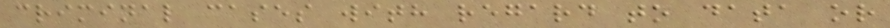criminal cases with regard to data or
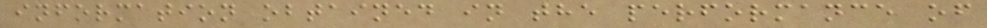information obtained in the performance of
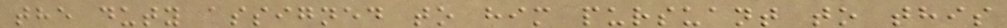the duty assigned to him pursuant to this
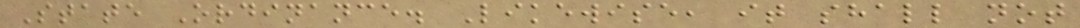State Ordinance. Likewise, it shall not
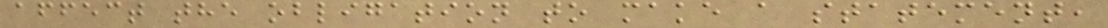affect the obligation to make a statement,
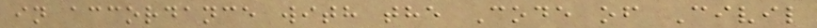in accordance with the Code of Civil
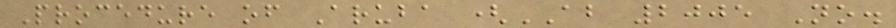Procedure of Aruba (AB 2005 No.
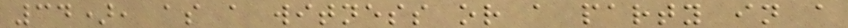34), as a witness or a party in a
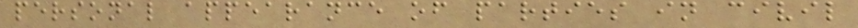personal appearance of parties in civil
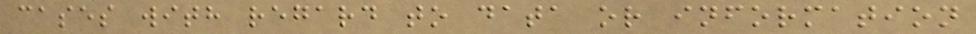cases with regard to data or information
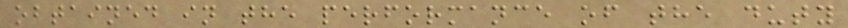obtained in the performance of the duty
